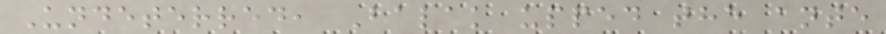Undeterred, Balak upped the ante
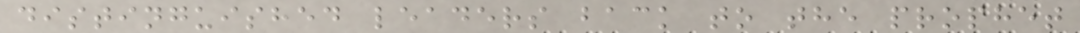distinguished leaders back to the prophet
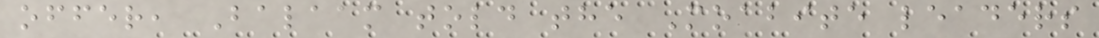offer, Balaam told the Moabite leaders
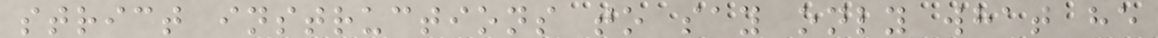strict instructions to say only what he
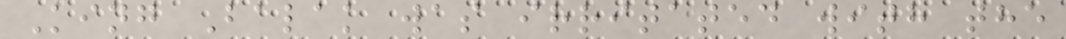King Balak was irritated with the
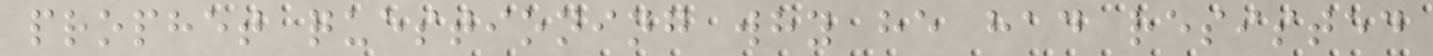prophet questioning why he had resisted
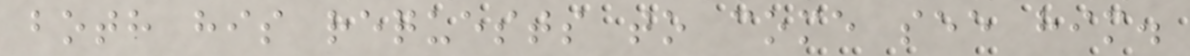both his requests to come see him.
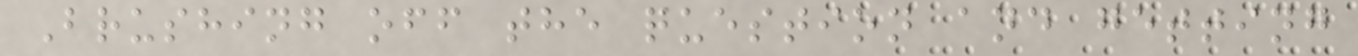Brushing off the question and getting
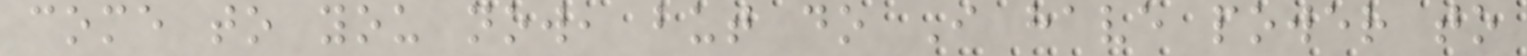come to you now, but do I have power to
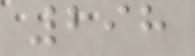298
